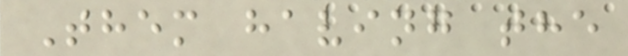Them having the
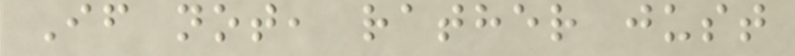If not, rather just
